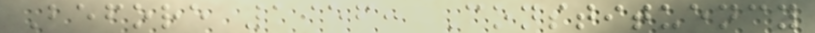Before 1956: Constituency
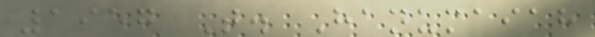1957 T. Hanumaiah
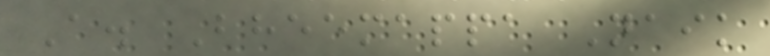A. Bheemappa Naik
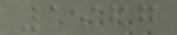1967
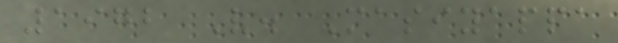1972 V. Masiyappa
